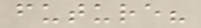future?
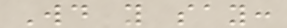Would you say:
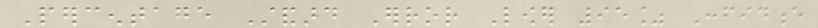Percentage Standard Error Lower 95% Confidence
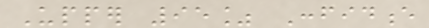Upper 95% Confidence
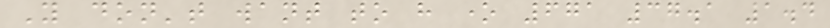You don't want to have one 671 37.1 1.4
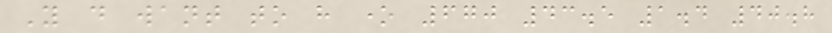You do want to have one 670 43.5 1.4 40.8
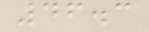46.3
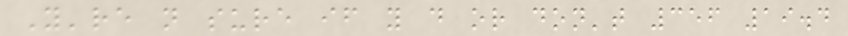You're not sure if you do or don't 356 19.4
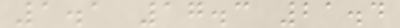1.1 17.3 21.4
